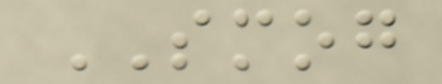SMOG
